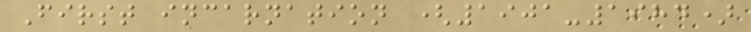First incarnation (1901-1984)
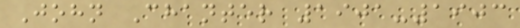John Chanter 1901-1903
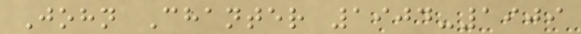John Chanter 1904-1909
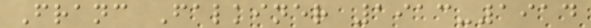Franc Falkiner 1913-1914
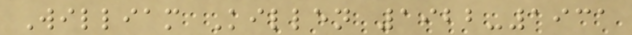William Killen 1922-1931
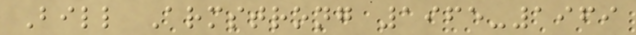Bill Armstrong 1965-1969
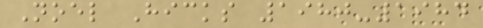Noel Hicks 1980-1984
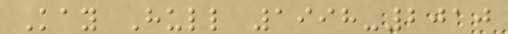Kay Hull 1998-2010
